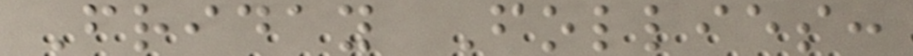Friday Follies:
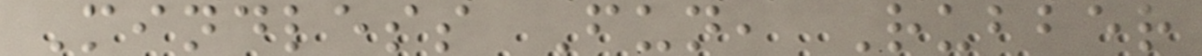Mindless Fun, Rubber
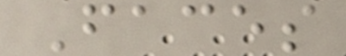Faces
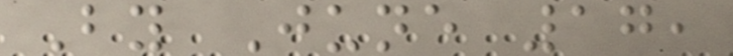By June 17,
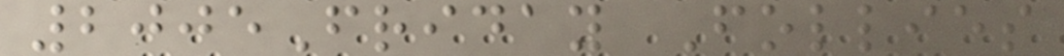2005Friday Follies
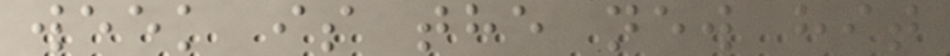week is the new hit
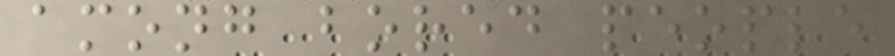among bored people
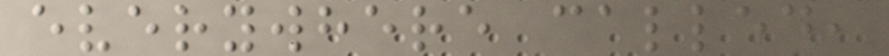everywhere called,
